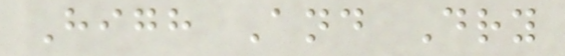High And Dry
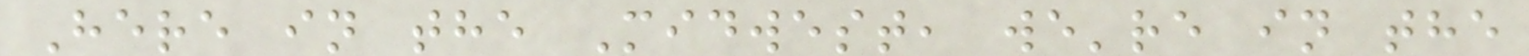Here in the Midwest, we're in the
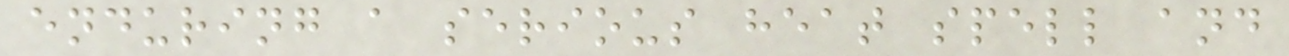enduring a serious heat spell and
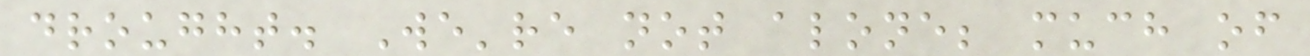drought. We're not alone; much of
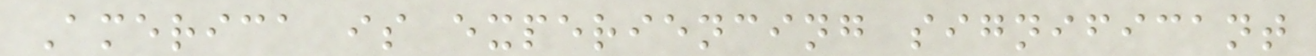America is experiencing significant
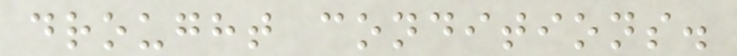drought conditions.
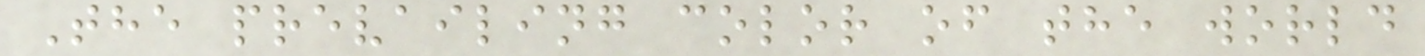The prevailing color of the world
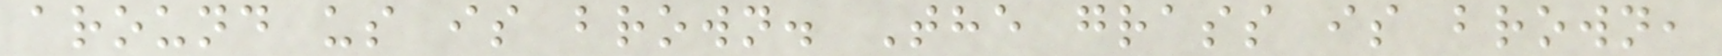around us is brown. The grass is brown,
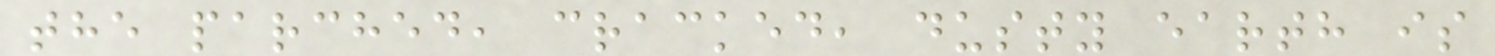the parched, cracked, dusty earth is
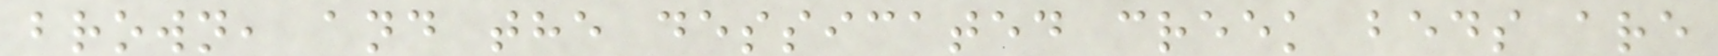brown, and the dessicated creek beds are
